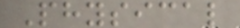Physical
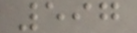597
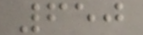650
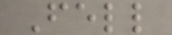Fell
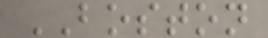BOSTON
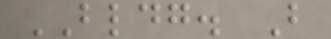BLDG. B
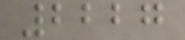2227
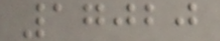17020
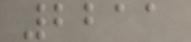2211
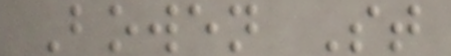Bowen St
